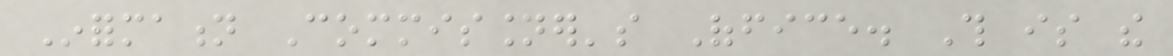Information Commissioner's Office. This is the
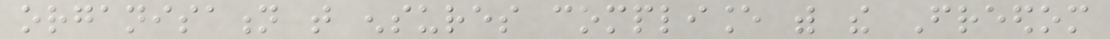organisation that ensures compliance with the Freedom
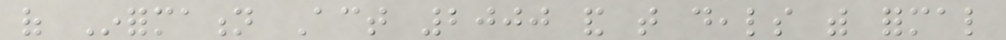of Information Act 2000 and that deals with formal
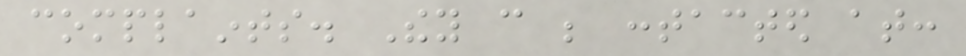complaints. They can be contacted at:
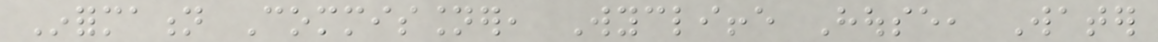Information Commissioner, Wycliffe House, Water
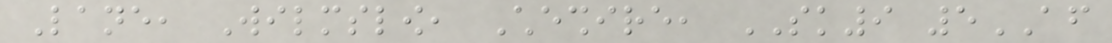Lane, Wilmslow, Cheshire, SK9 5AF
